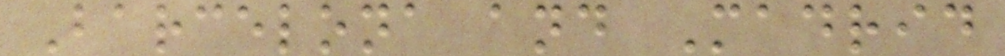Barcelona and Madrid
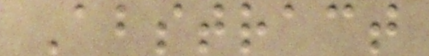Abstract
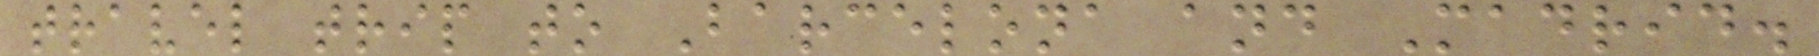travel trip to Barcelona and Madrid.
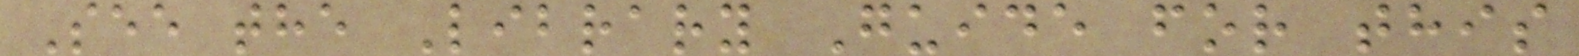See the Library Guide for this
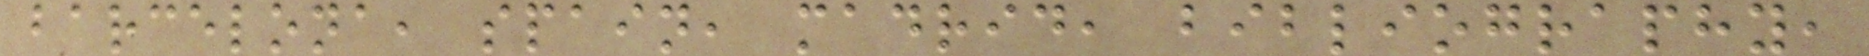barcelona, spain, madrid, bibliography,
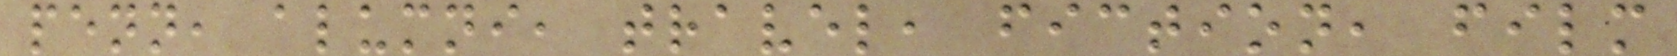penn, alumni, travel, fiction, film
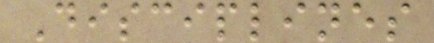Disciplines
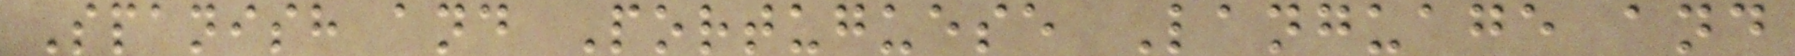Spanish and Portuguese Language and
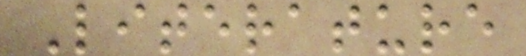Literature
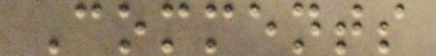Comments
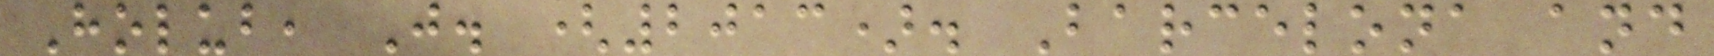Holub, J. (2013). Barcelona and
